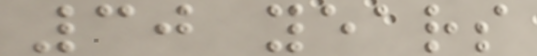30 years
